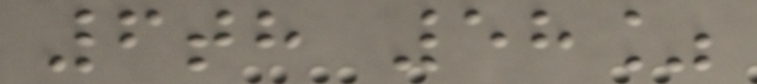6th 58%
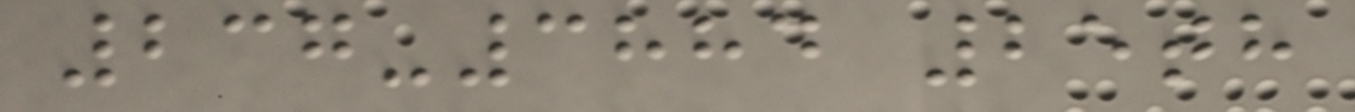237-3884 25th
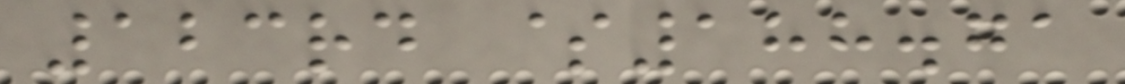123rd $188.71
